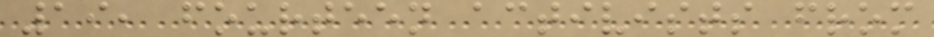19, fourteen activists from
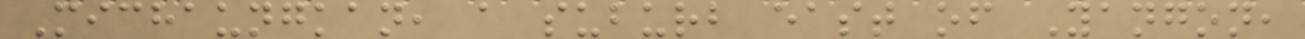Michaungkan, a suburb east of Yangon,
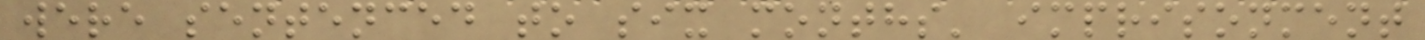were sentenced to six months' imprisonment
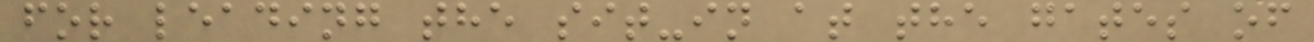for leading the sit-in at the gates of
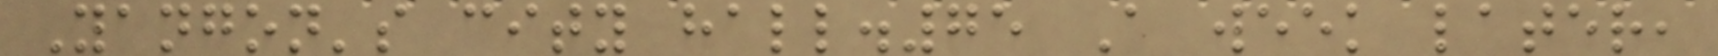Yangon's city hall.75 A week later,
